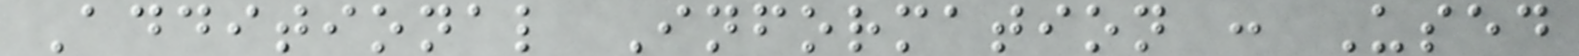Additional Information : Used
